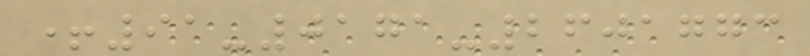+91-0171-2601773
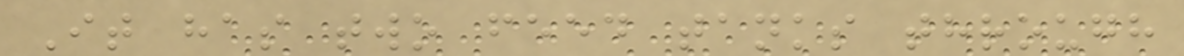It has two feed tanks through
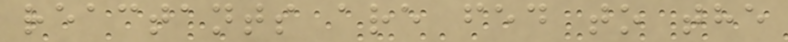reactants are fed to the
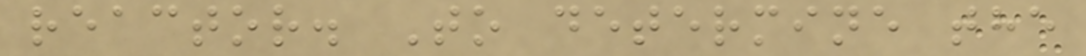reactor. To determine the
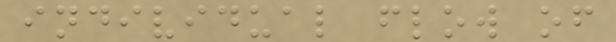individual flow of
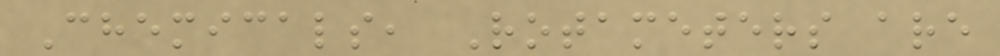Chemicals, Rotameters are
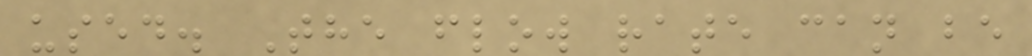used. The flow rate can be
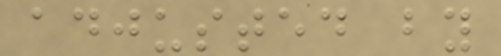adjusted by
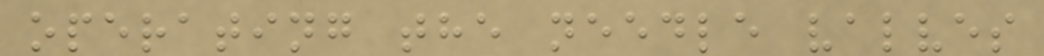operating the needle valves
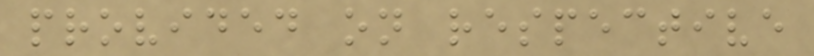provided on respective
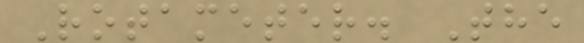Rotameter. The
